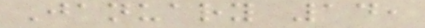January 14,
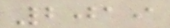2019
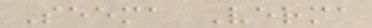Seema Verma
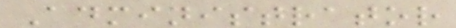Administrator
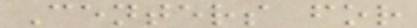Centers for
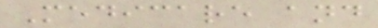Medicare and
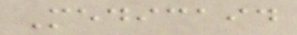Medicaid
